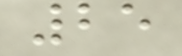25
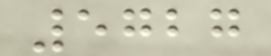5727
